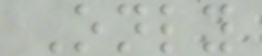Only
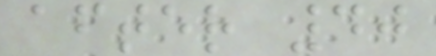after 40
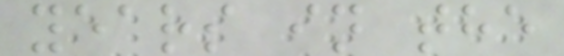years in the
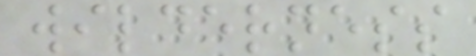wilderness
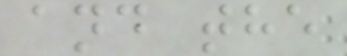and the
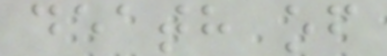death of
